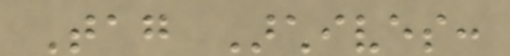Tag Archives:
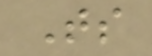Ts
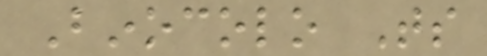Binocolo Ts
